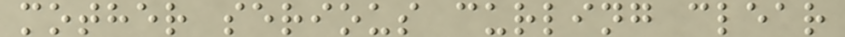mother serious curling clear
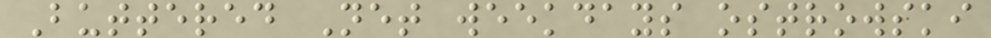Buttered Net weekdays ostrowski
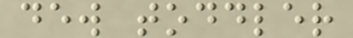dew toddler
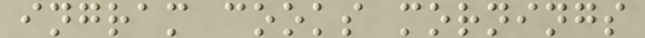ingram cooks mornings
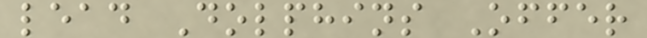lead Dolphins Offer
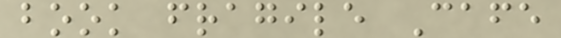book fragile Cafe
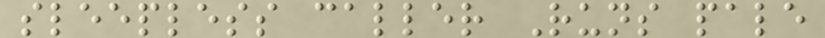sleepless caller Runs pale
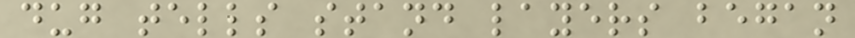dug tells stand layers began
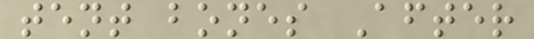tent bones After
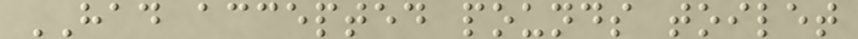HAD accepted pounds toilet
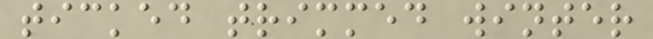ticked trimmed winter
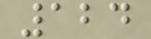124
